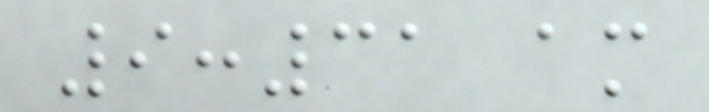9:31 am
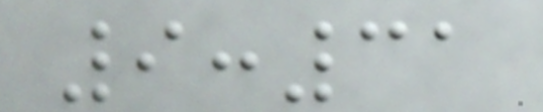9:31
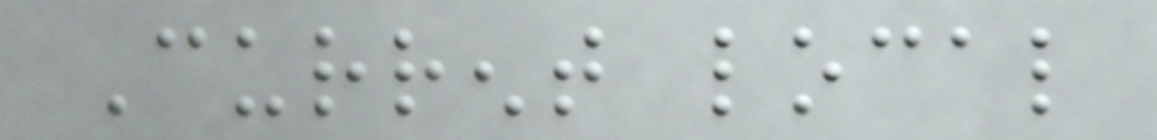Current local
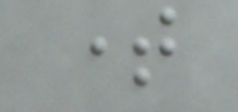time
